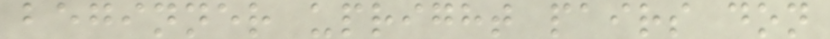beginner upright pairs don
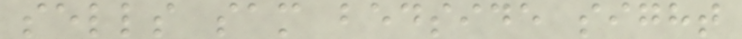sells sam bedside sight
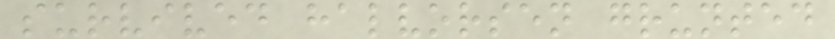survived halvorsen grunted
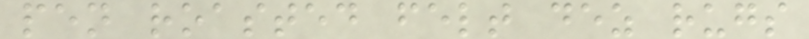pen roasted felt dez rugs
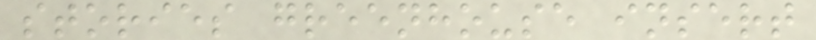stories greenhouse insert
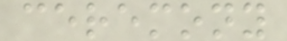ceremony
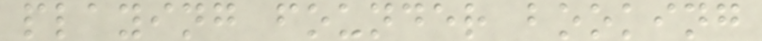playing founder booking
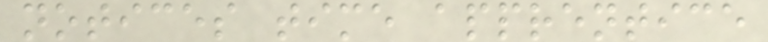notices time apprentice
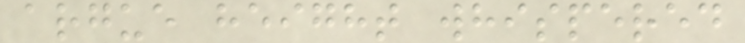argue height whispered
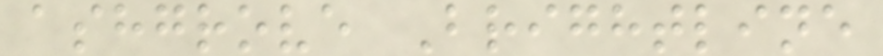ashgrove Brightline
